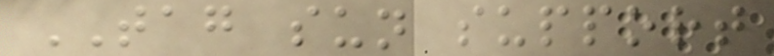TAG sun support
